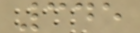345
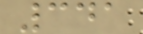341
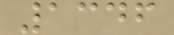1346
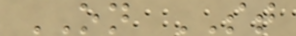ON ST
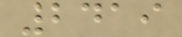2419
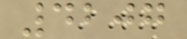4207
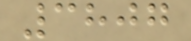3807
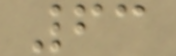63
